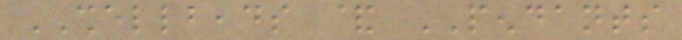SHELLBEADS & PENDANTS
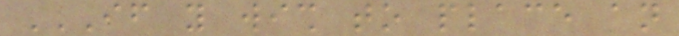IF YOU WISH TO PLACE AN
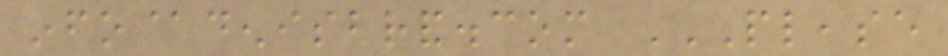info@denisbrand.com PLEASE
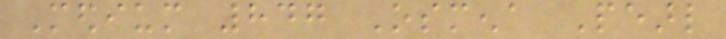Medium 847 Osmena Pearl
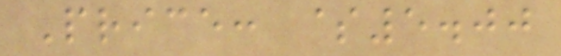Price: $5.00
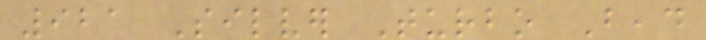921 Silver Turbo Bead
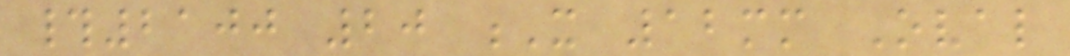#2100 20 X 12mm Oval
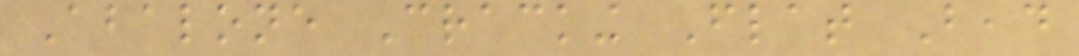Abalone Cracking Flat Bead
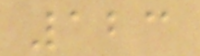123
